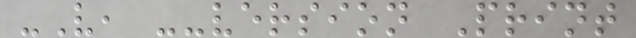-V, --version Print
